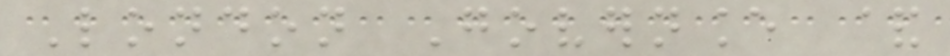London Governance &
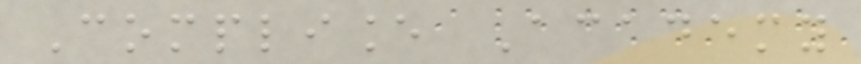Compliance Academy
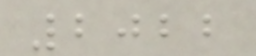2022
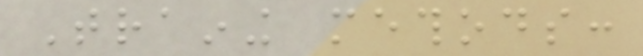Training methods:
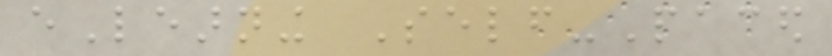eLearning Self-Paced
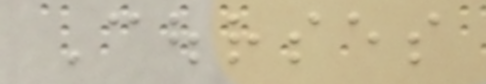Courses
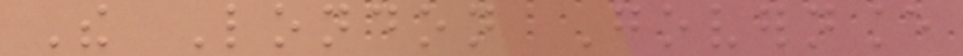The London Governance
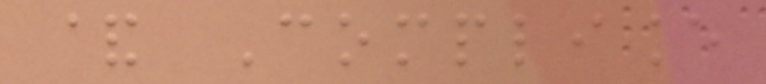& Compliance
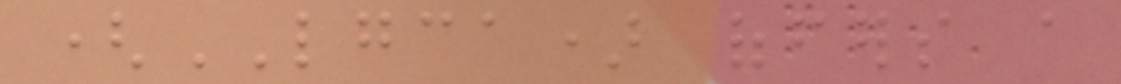(LGCA) offers a
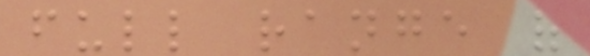full range of
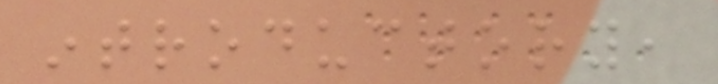introductory,
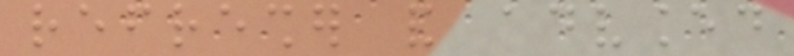refresher and advanced
